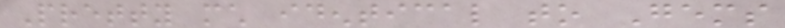Pretty much identical to Gems
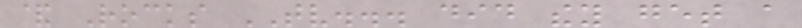& Rocks TV... did they get a
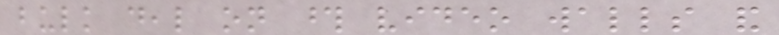bulk deal on those video walls and
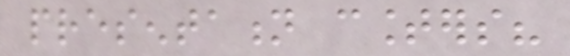presentation counters?
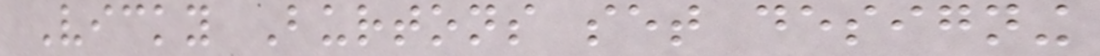Vicky Burtons set designing
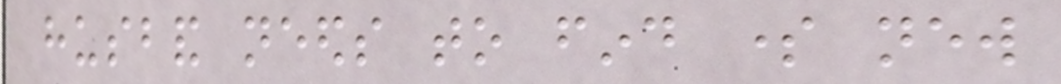husband needs to find some new
